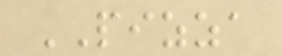PIZZA
